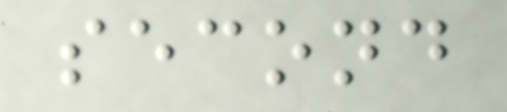second
